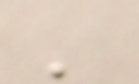'
